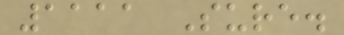1111 Sure.
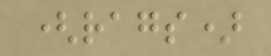(rags)
